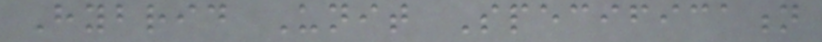Hybrid Unit Specification
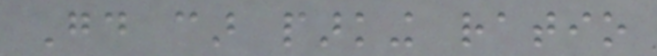Good car parking ratio
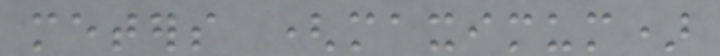meters (maximum)
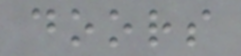doors
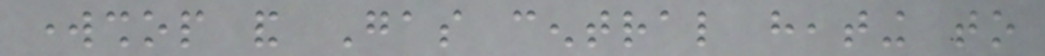workshop and Gas central heating to
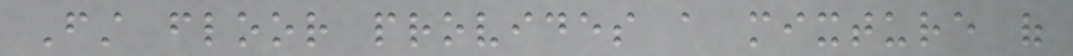First floor provides a mixture of
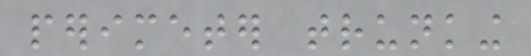perimeter trunking
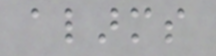alarms
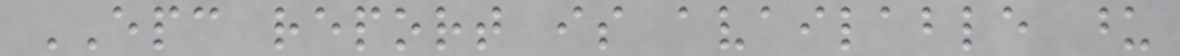EPC report is available upon
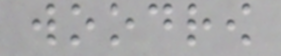woodrow
